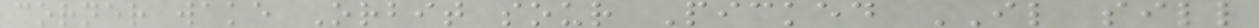corner wake Orbit sour Picked IL sill
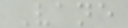Vane
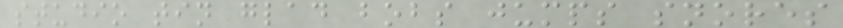studio tin glad bobs jumps snores
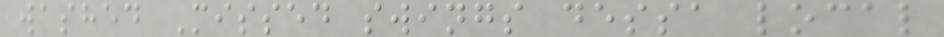washed Missed swings dessa local
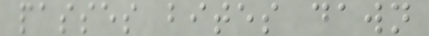passes bites dawn
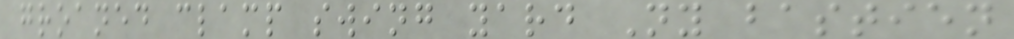groaned clamp swing yard Ny bastien
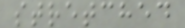stretched
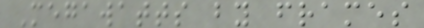Megawatts by frames
